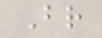Br
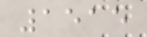1515
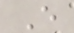E
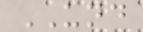UND
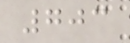703
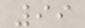99
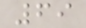69
